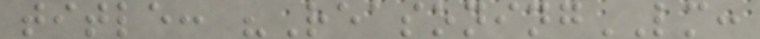title: "ReasoningLM:
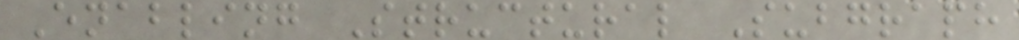Enabling Structural Subgraph
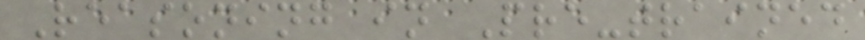Reasoning in Pre-trained
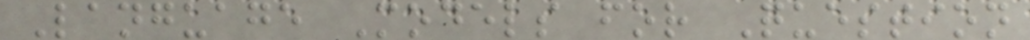Language Models for Question
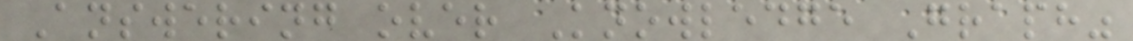Answering over Knowledge Graph"
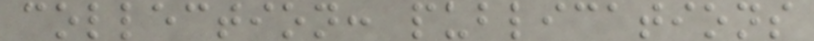collection: publications
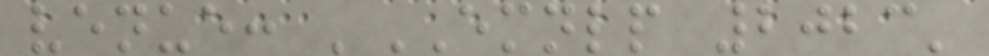venue: 'EMNLP 2023'
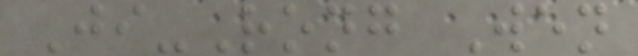Ji-Rong Wen
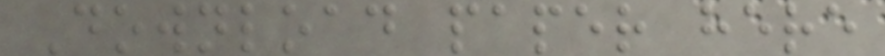Download paper here
